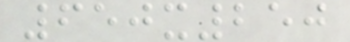650x250
